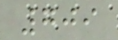709
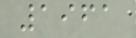1961
